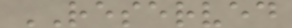RESERVED
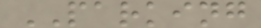PARKING
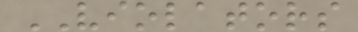VIOLATORS
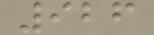926
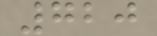720
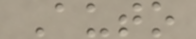Auto
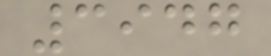3947
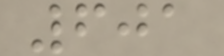601
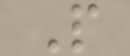P
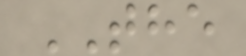THE
